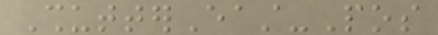ShutterEast-Pos
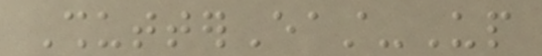ShutterEast-Up
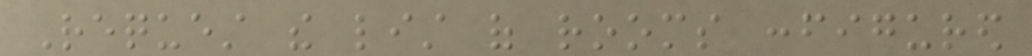Request the list of rooms configured
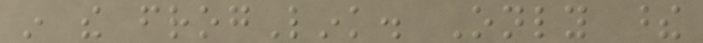in the frogLink. Only these
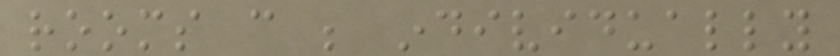rooms can be individually
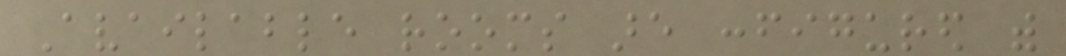Available rooms are configured with
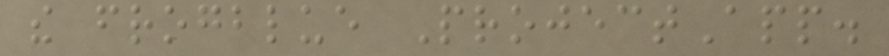the frogblue ProjectApp.
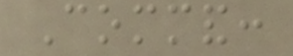Command:
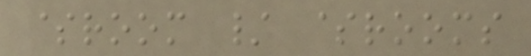$room / $rooms
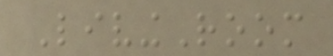LivingRoom
